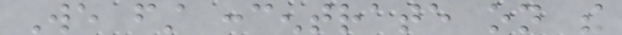We first concentrate on the
